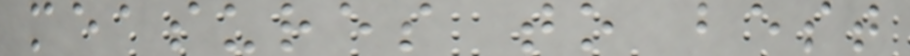measures to best
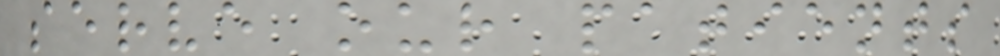serve our patients
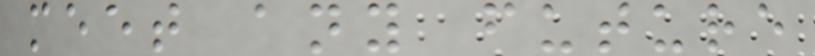meet any future
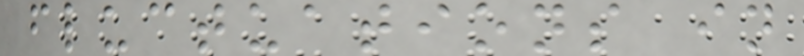fluctuations in
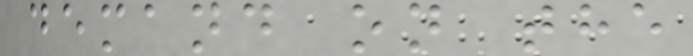demand on the
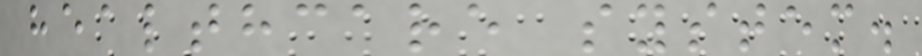healthcare system.
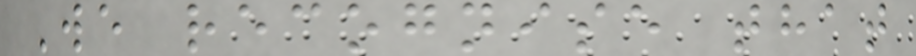We recognise that
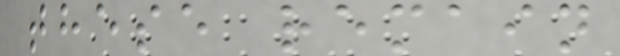these remain
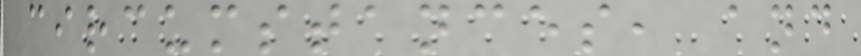circumstances, and
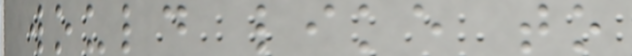would like to
